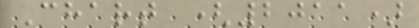Chart (2011)
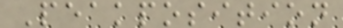Peakposition
